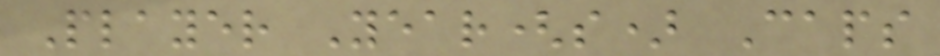Player Year(s) Caps
